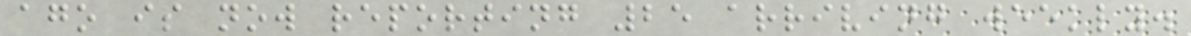ago is now reporting 25 arriving weekly.
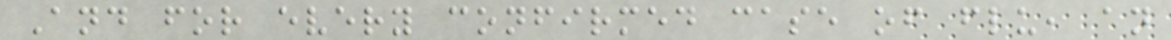And for every confirmed case of flu, an
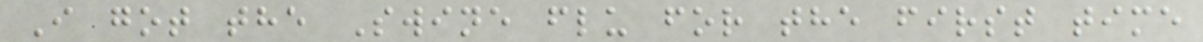I got the Swine flu for the first time
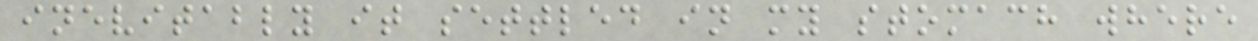inevitably it settled in my stomach where
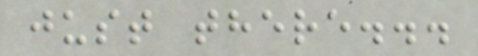just there...
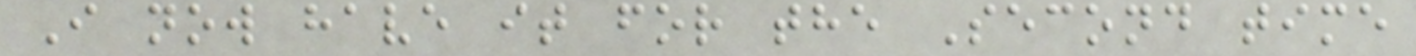I now have it for the Second time
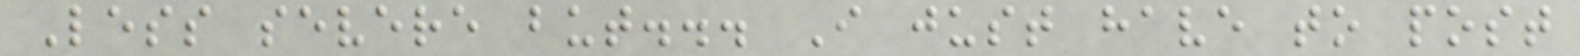Less severe but... I just have to post
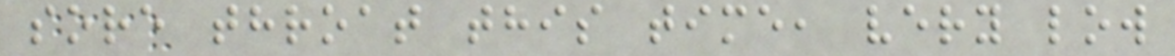sore throat this time, very low
